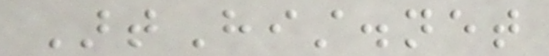ArtHist.net
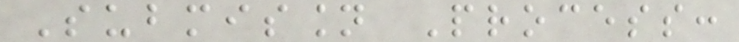Submission Process:
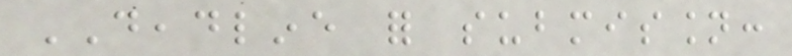DEADLINE for submission:
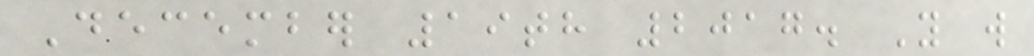December 19th 2017. You will
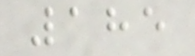185
